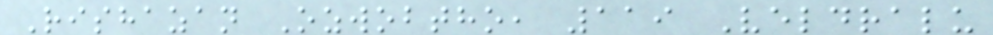Rishazan Ozwobtho, 119 Veldralu
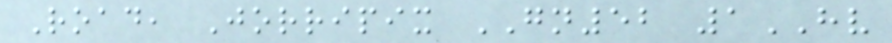Road, Jorripix GN52 1HV
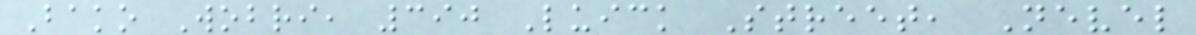Bako Wobri, 390 Luick Street, Nevel
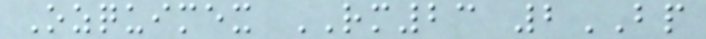Ozquimex RM23 2BP
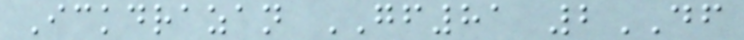Ickdrazan GF81 2DF
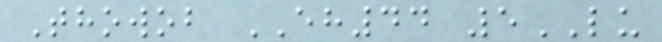Thowob EH44 5LU
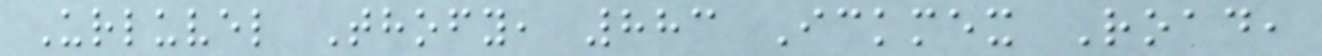Urluvel Thofy, 883 Ickmex Road,
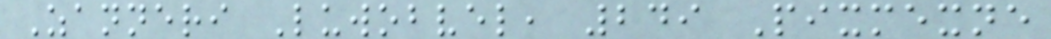Zanneri Luwobvel, 249 Pixmexne
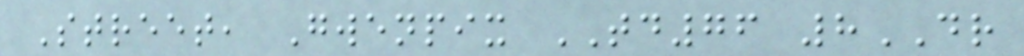Street, Gwenpix TD76 8DR
